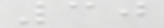30
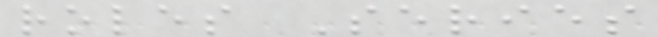roles Series
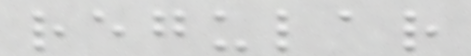regular
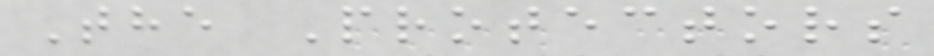The Protectors
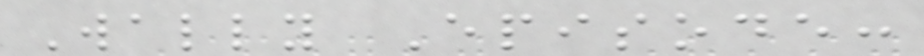Wally Episode:
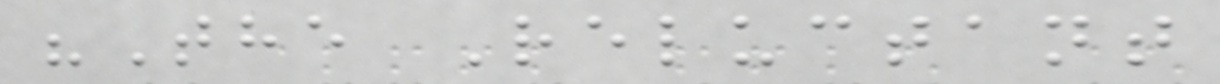"The Reluctant
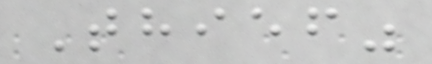Thief"
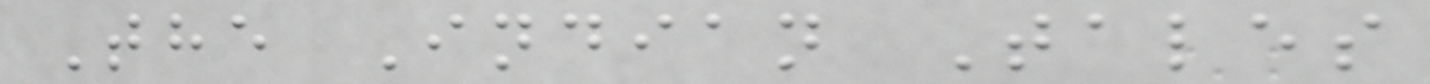The Indian Tales
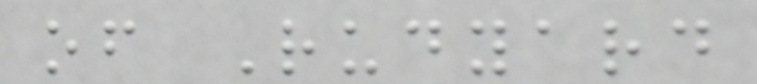of Rudyard
